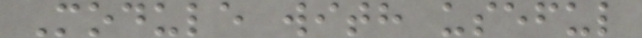Module with useful
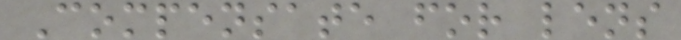Compensate for lens
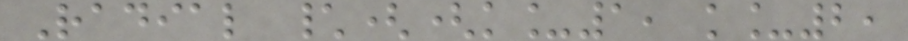Radial \((k_1, k_2,
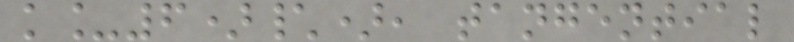k_6)\), tangential
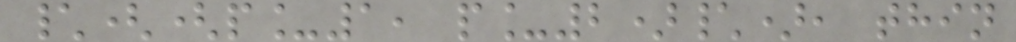\((p_1, p_2)\), thin
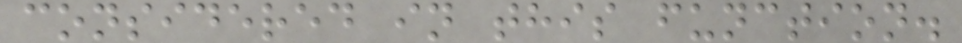considered in this function.
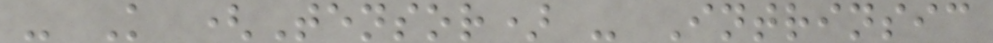- K (Tensor) - Intrinsic
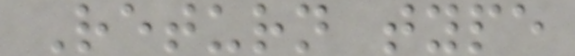Return type
